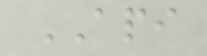API
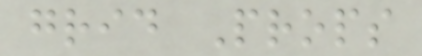grid Props
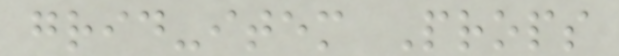grid-item Props
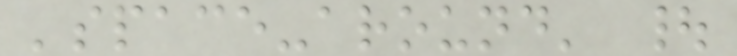'space-around' |
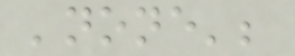'none';
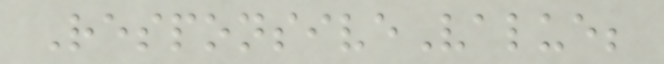ResponsiveValue;
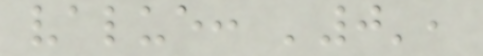value: '0',
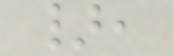},
